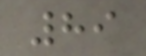89
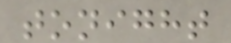tonight
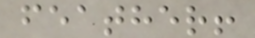feather!
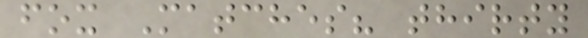fox Matches? thirty
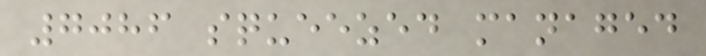7086 squeezed managed
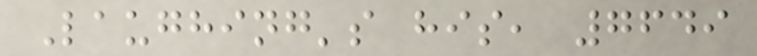Laughing's his, 7649
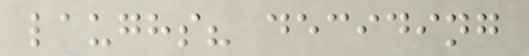laughs? deciding
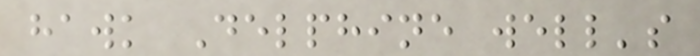hawk Delphine well's
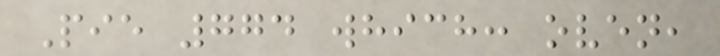Pie 774 which: oven,
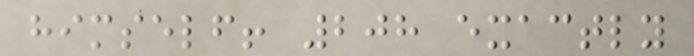himself! 208 exactly
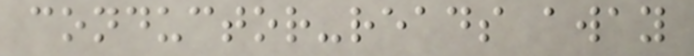conductor-reads away
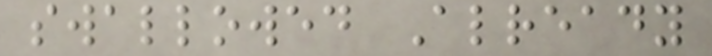swallowed Already
